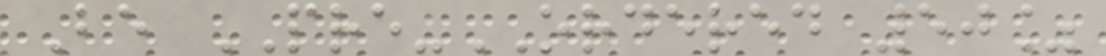Be PRE-ORDERED 50%
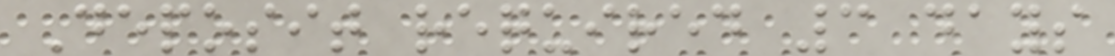Deposit required 3 days
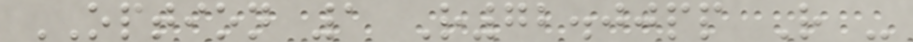OPTION 1 R72.00pp R -
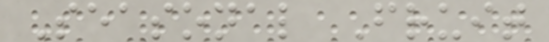Seasonal Fruit
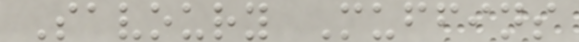Savoury Muffins
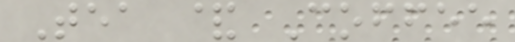Tea & Coffee
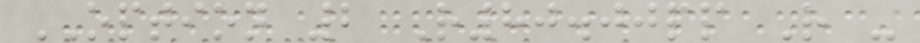OPTION 2 R80.00pp R -
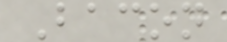Bacon
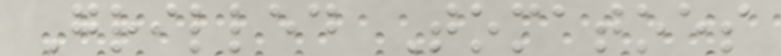Grilled Tomatoes
